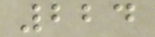224
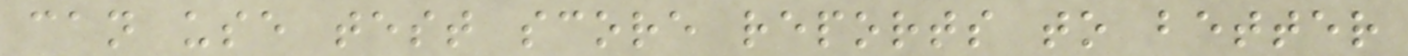can use test score reports to better
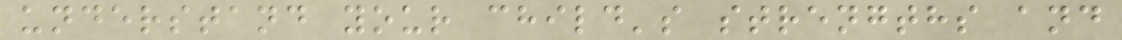understand your child's strengths and
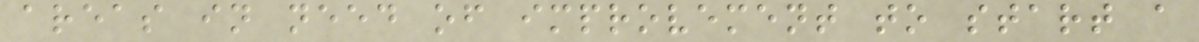areas in need of improvement to start a
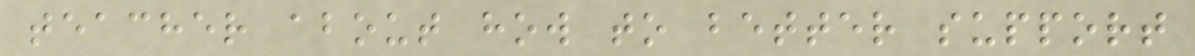teacher about how to better support
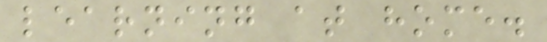learning at home.
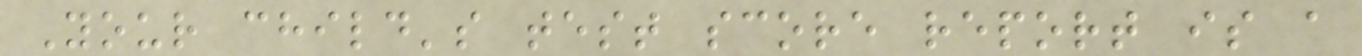Your child's test score report is a
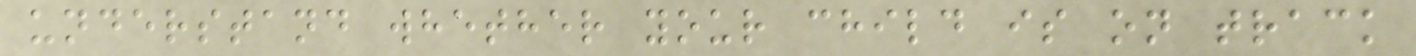understand whether your child is on track
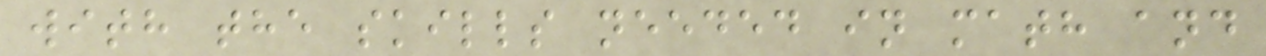with the skills needed in math and
